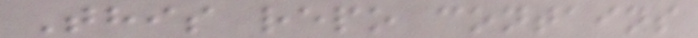This repo contains
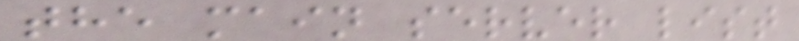the main server list
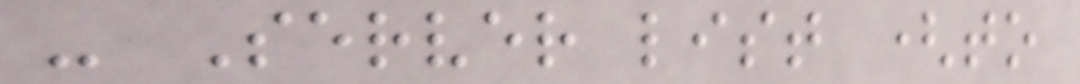- Server list (to
